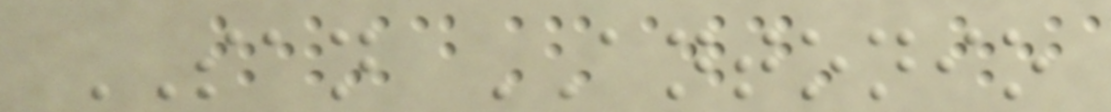SAN ANTONIO
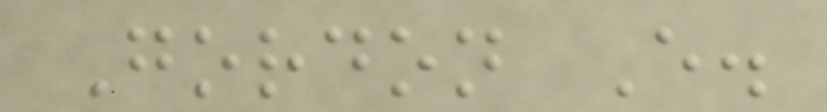Gordon E.
